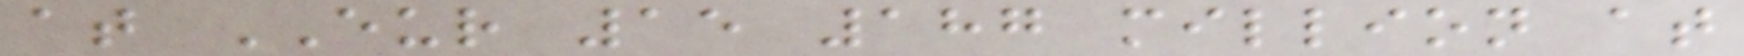at EUR 15 187 million at
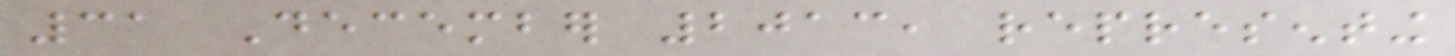31 December 2013, representing
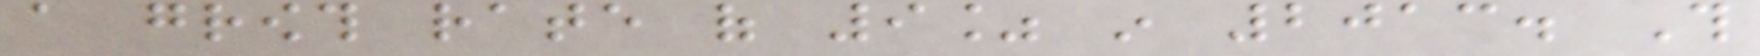a growth rate of 9% in 2013. This
